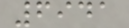6941
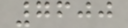7600
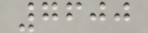7600
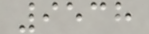9538
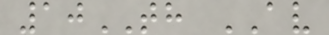10TH AV
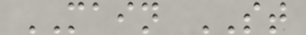MAIN ST
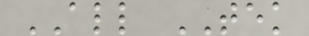ALL TEK
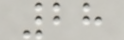28
